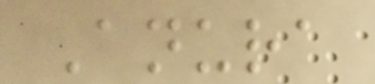Anura
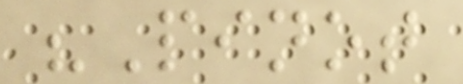"Pinot
